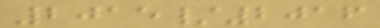2015/2016
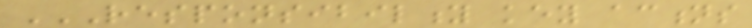RESPONSIBILITY KEY ACTIONS
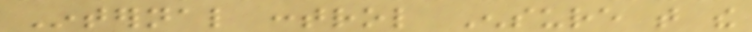Internal control Ensure that the
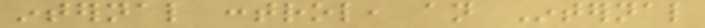internal control, an Internal
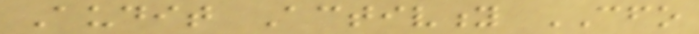Audit Activity CFO
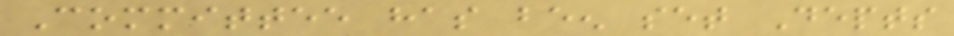Committee has been set Depts
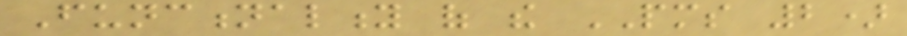Functionality of the PMS 2)
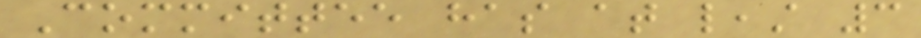Committee has at least 3
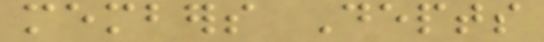members Depts
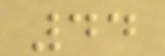44
